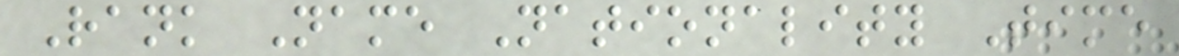Rank Name Nationality Time
